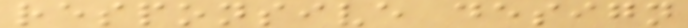responsive design
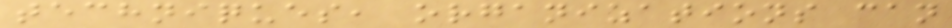techniques, organizations can
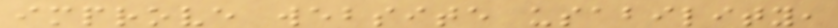improve website usability,
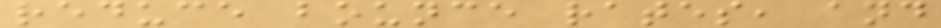reduce bounce rates, and
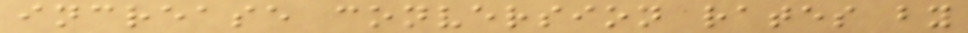increase conversion rates by
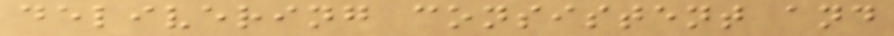delivering consistent and
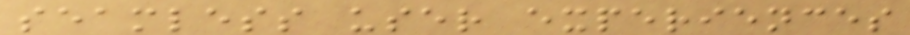seamless user experiences
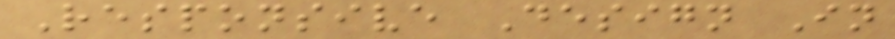Responsive Design In
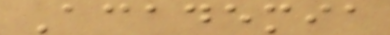Academia
